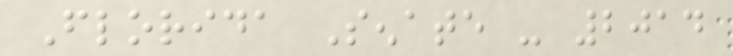Florida Senate - 2014
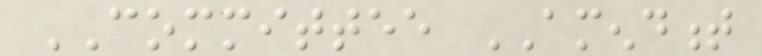COMMITTEE AMENDMENT
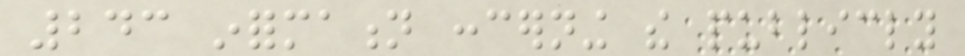243 information concerning the publicly
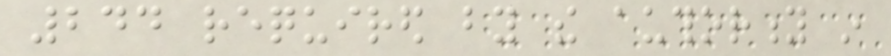244 required by the authority in
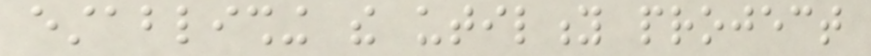establishing the utility project
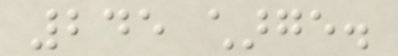245 charge.
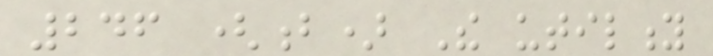246 (b) The utility
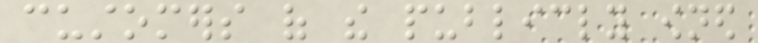customers of the publicly owned
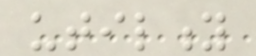utility
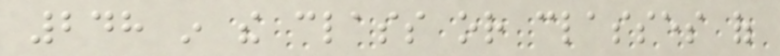248 in the class or classes of
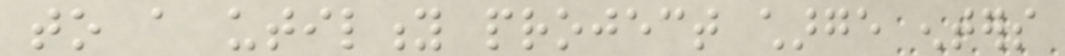to a utility project charge enters
